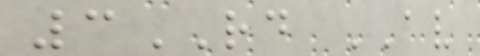3RD AV
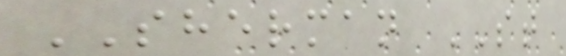SHERMAN ST
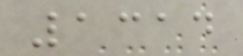1314
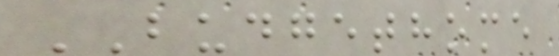BUDGETHOME
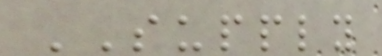SUPPLY
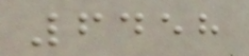6458
